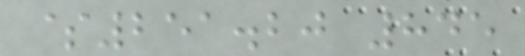$251.20 845
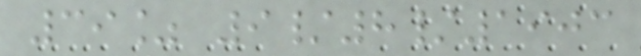39% 9/8/1903
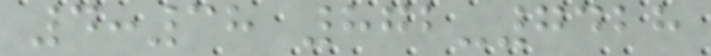4:38 872-7428
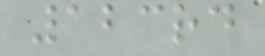123rd
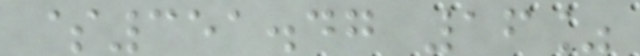$351.47 16%
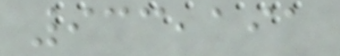933,191
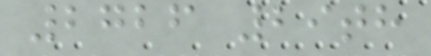2726 29th
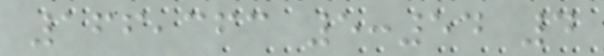166,363 5:54 4
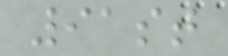91st
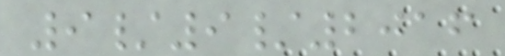9/9/2016
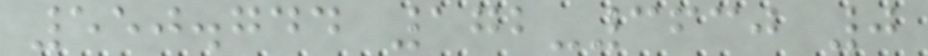550.744 172-3630 0
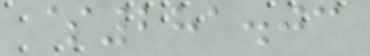$281.03
